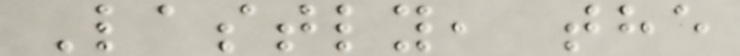Lastly, the
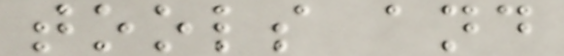tools and
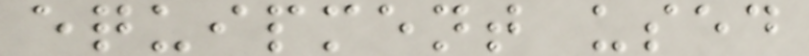equipment used
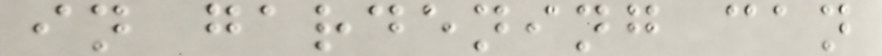in gardening can
